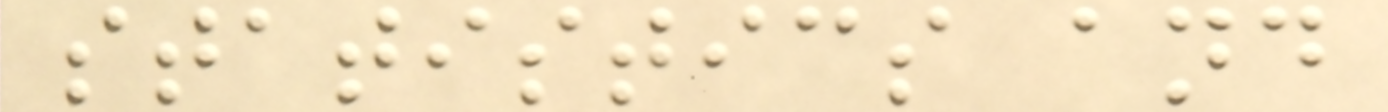statistics and
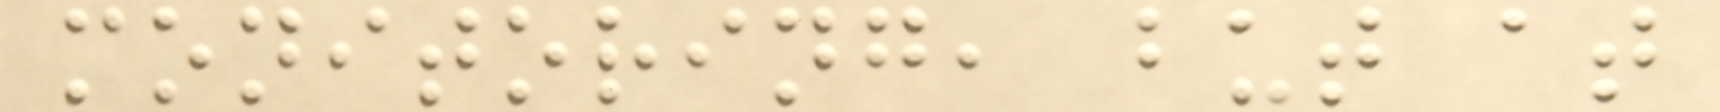monitoring, but at
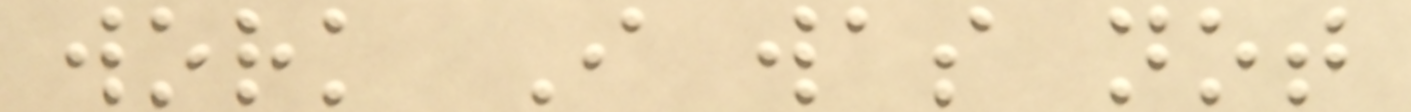work I was not
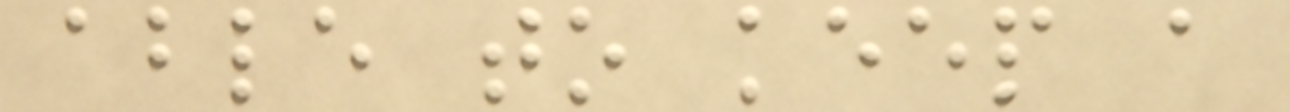able to keep a
